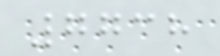7738
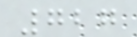727
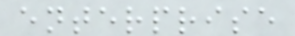enterprise
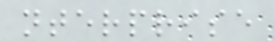nterprise
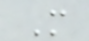M
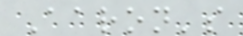Aaron's
